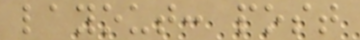layout: post
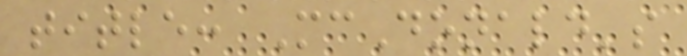title: McDonald's
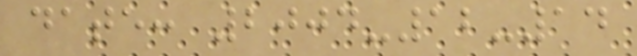date: 2004-12-14
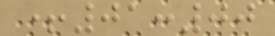+01:00
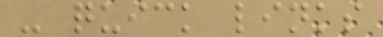- quick links
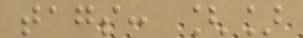tags: []
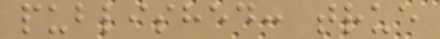published: true
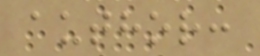author:
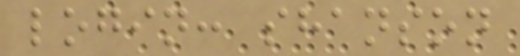login: shanson
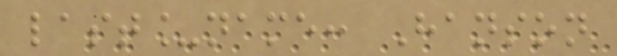last_name: Hanson
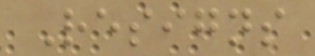Resigns
